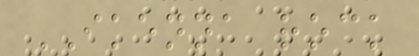IKENNA rock
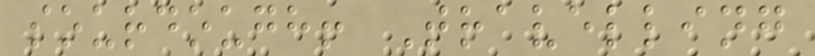sourdough! Travelling
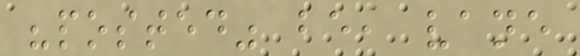"posted" be, vane
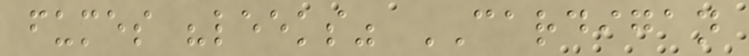fumes "leeks" CARDIGAN
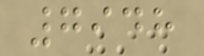7948
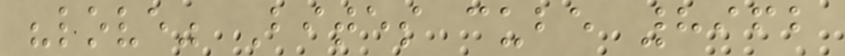"love" Bites cube 8962
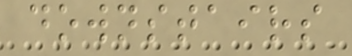downstairs
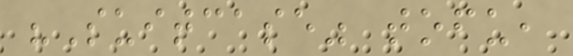"Suitcase" tofu,
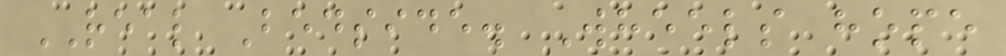REAL Bedside. Wheels hope
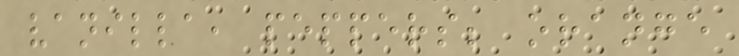vanilla, peppers; orange
